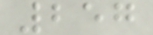257
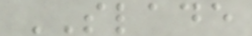SLADE
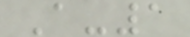A-1
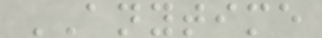ANYTIME
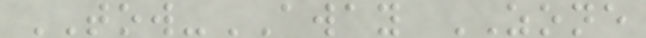TOW-AWAY ZONE
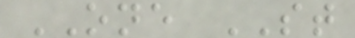ONE ST
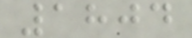1804
